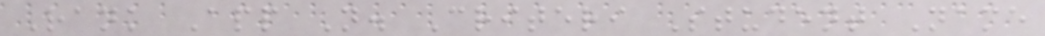Rank App N. Criteri Student Name
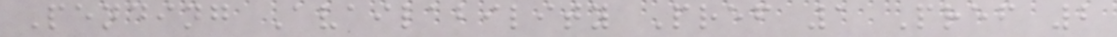Pending Availability Pref 1 Pref 2
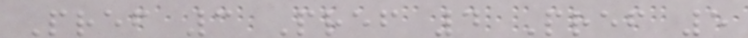Pref 3 Pref 4 Pref 5
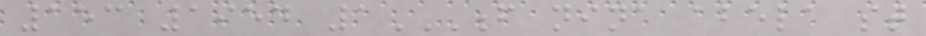153 1954 1F NINA ABELA ST
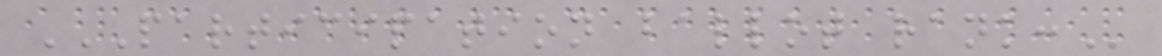PARTICIPATION BALLOT RANK:
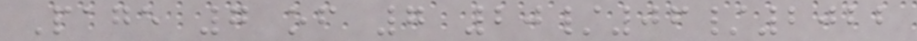Page 7 of 7 20/06/2022
